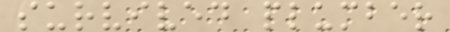survived plumber
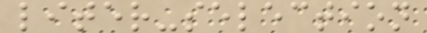liter-selection
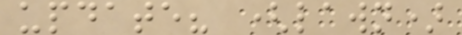update? (lawn)
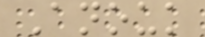Anouk
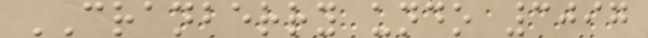CRANBERRY undo 3097
